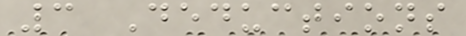3 Deductions
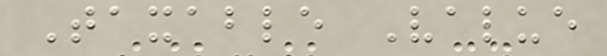Taxable Value
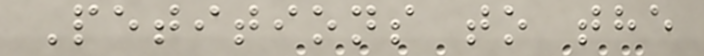Petitions to the
